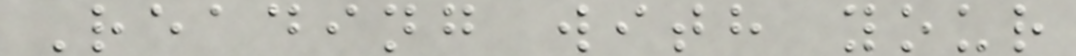Reading with your
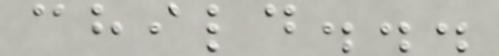child...
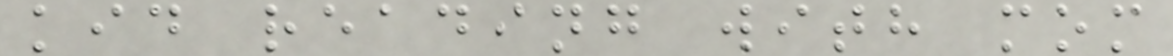kid reading with mom
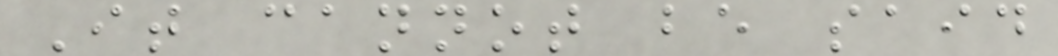It cannot be said
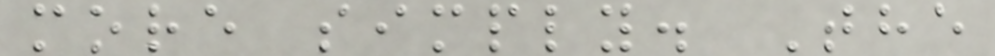more simply. The
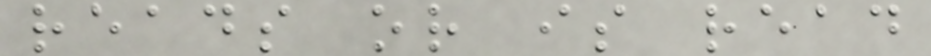reads or is read
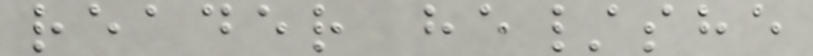reader he/she
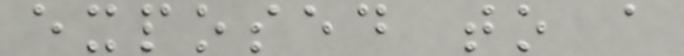exposed to a
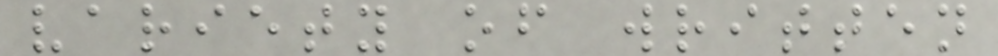variety of written
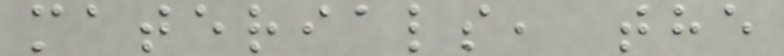materials, the
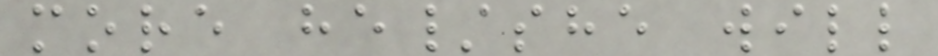more he/she will
